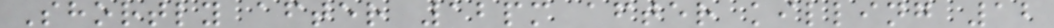Shortly after 12pm after killing 12
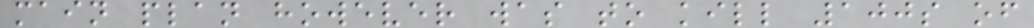main plan however was to kill 100s of
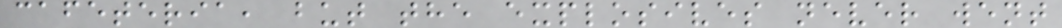cafeteria, but the explosives never went
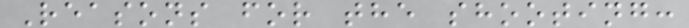Reasons for the shooting:
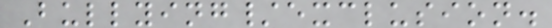Bullying/exclusion.
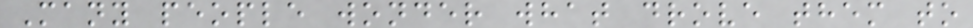Many people wonder what drove them to
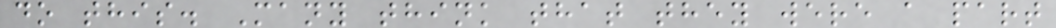do this. Many think that they were a part
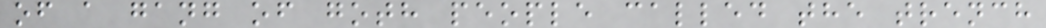of a gang of goth people called the trench
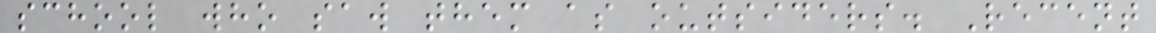school who saw them as outsiders. Recent
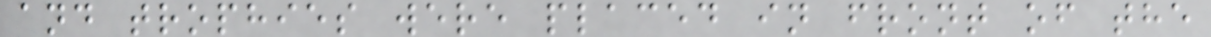and trophies were placed in front of the
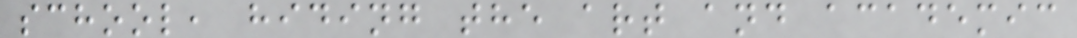school, hiding the art and academic
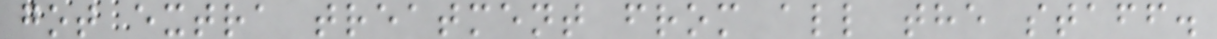got extra treatment from all the staff.
